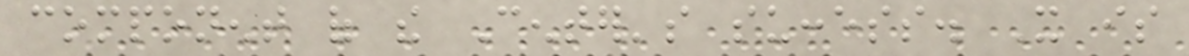component of the Center's success. It is
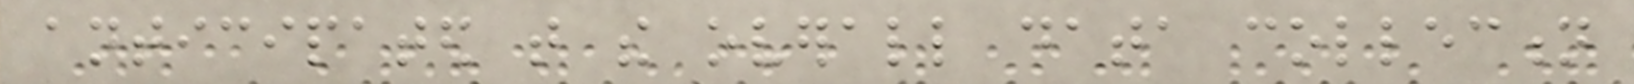anticipated that the overall data collection
